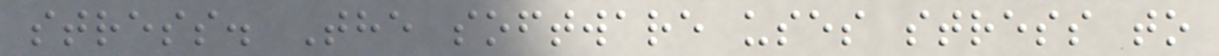stress. The software uses stress to
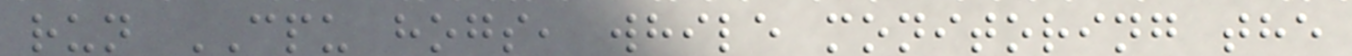run CPU hogs, while monitoring the
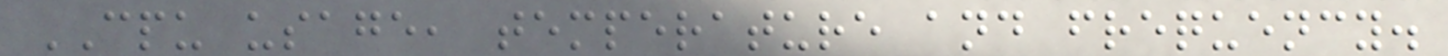CPU usage, temperature and frequency.
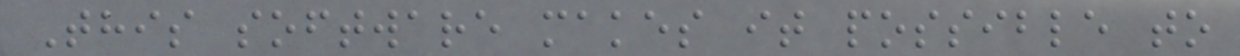This software makes it possible to
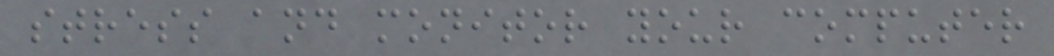stress and monitor your computer
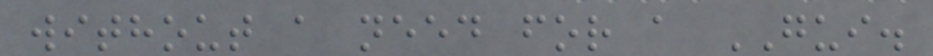without a need for a GUI.
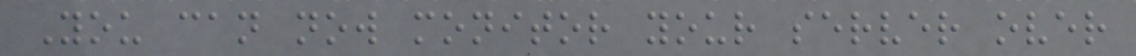You can now monitor your server over
